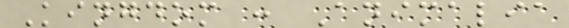Kingdom : Animalia
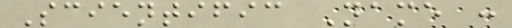Scientific Name :
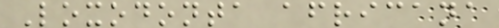Loxodonta africana
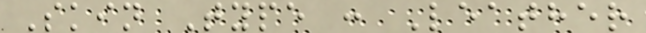Skin Type : Leather
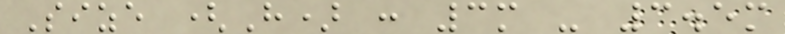Size (H) : 3m - 3.5m
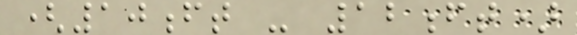(10ft - 12ft)
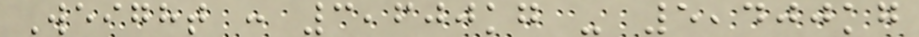Weight : 3,600kg - 5,400kg
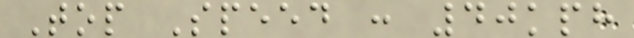Top Speed : 40kph
